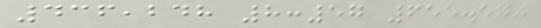436,248 8:57 655.570
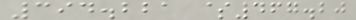394.221 $467.20
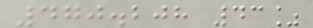470.208 43%
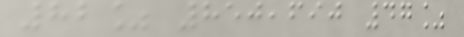82% 850,690 47%
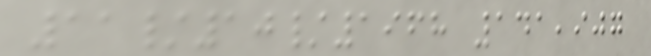11/10/1968 141,907
